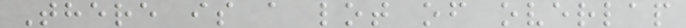There is a lot of overlap
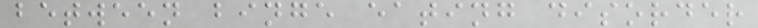between binge eating disorder
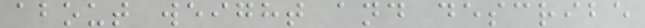about weight and describe
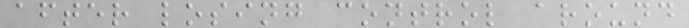after losing control around
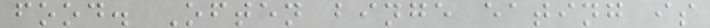food. Often binge eating is
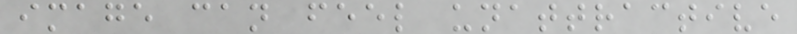image can feel unattractive
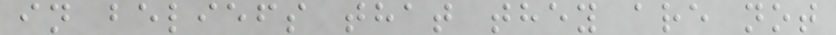in beliefs that they are not
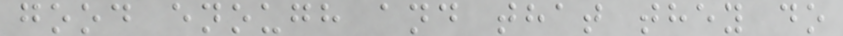good enough and that they do
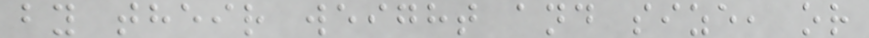by their weight and size, or
